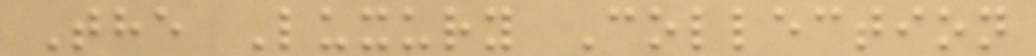The Luxury Collection
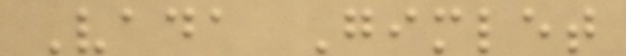Vada Gimlet
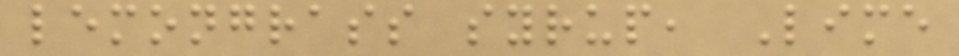lemongrass syrup, Lime
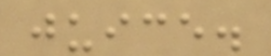juice.
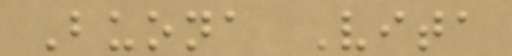Buona Vita
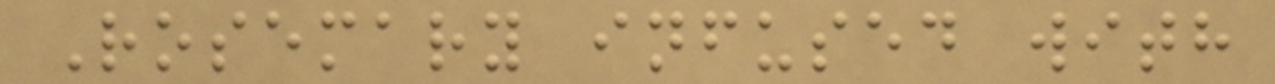Rosemary infused with
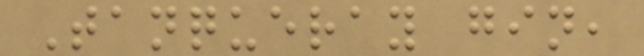Tanqueray gin,
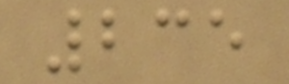235
